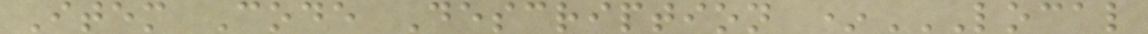Item Code Description *LOCAL
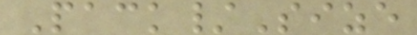Pack/Size
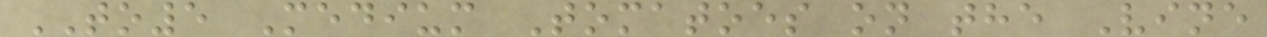TO5 Medium Tomatoes on the Vine
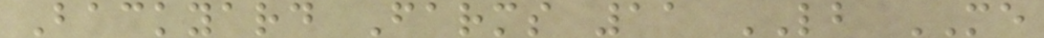Backyard Farms 11 LB ME
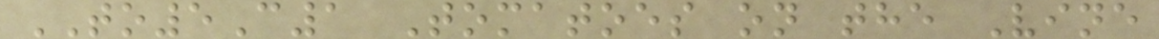TO5C1 Tomatoes on the Vine
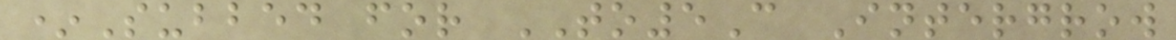*Subbed for TO5C Intergrow
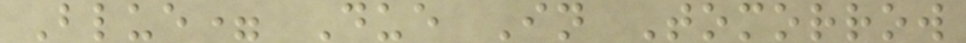Blue= Due In Tomorrow
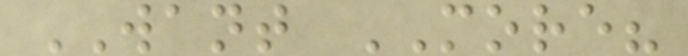WANT MORE?
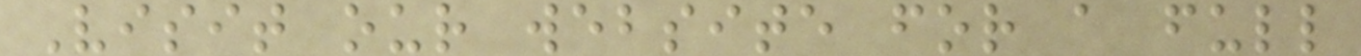Visit our website for a full
